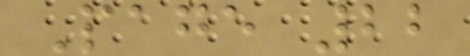Page 22
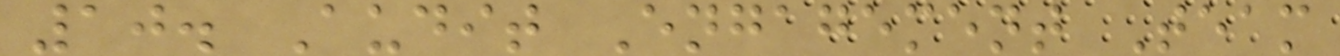10. Audit Engagement Team
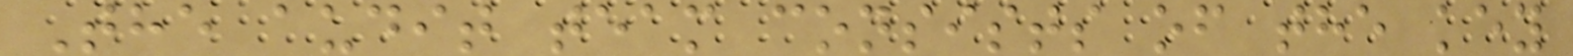The audit team consists of the key
